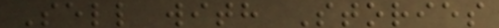Sell with Stories
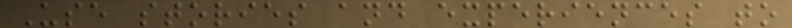Use stories and experiences to
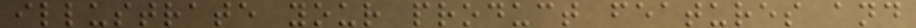illustrate your product features and
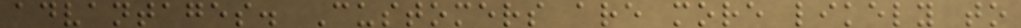advantages. Customers are more likely to
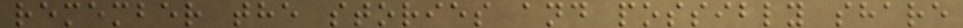remember the stories and possibly share
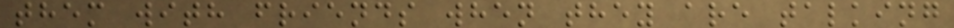them with friends when they are talking
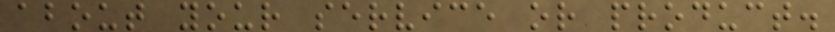about your service or product.
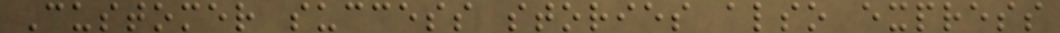Customer success stories also express
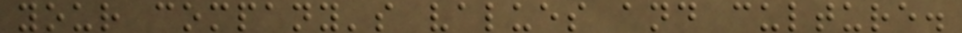your company's values and culture.
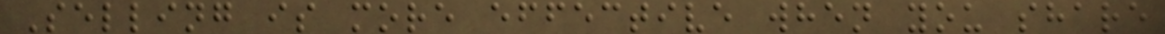Selling is more effective when you share
